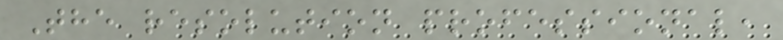The resolution professional,
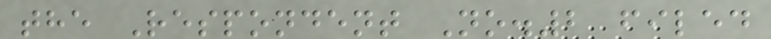the Respondent No.2 filed
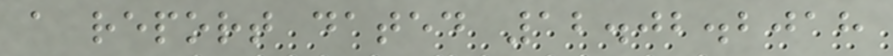a report dated 12.02.2018
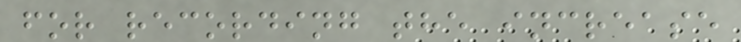for recording the increase
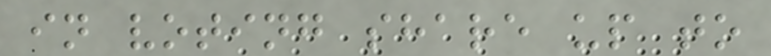in voting share up to
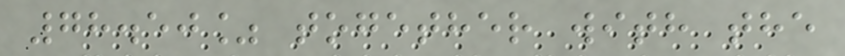78.50% together with the
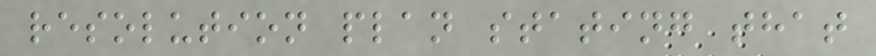resolution plan stating that
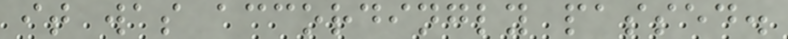it was accordingly passed.
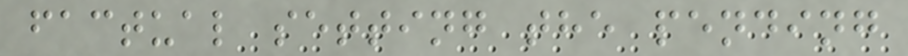factual setting the pending
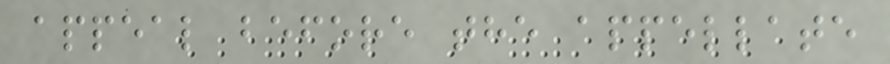appeal before the appellate
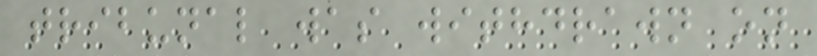tribunal was withdrawn on
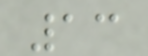13
